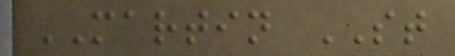MARTIN ST
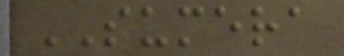SUMERA
